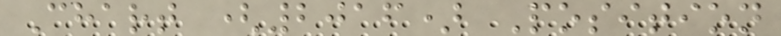Chart (2016) Position
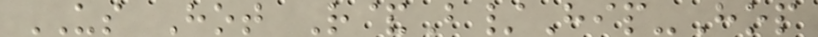US Hot R&B/Hip-Hop
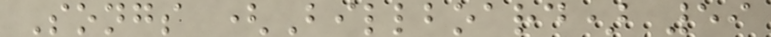Songs (Billboard) 59
